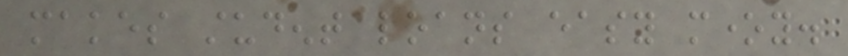makes student loans easy money.
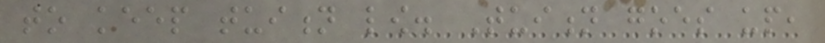to keep tuition low. Tuition goes up,
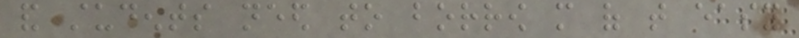and students need to borrow more of that easy
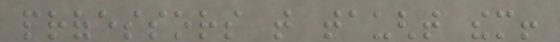professors that taught them!
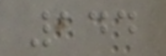144
